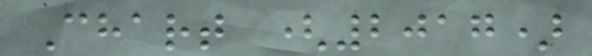Chart (2017)
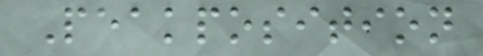Peakposition
